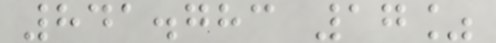841.783 17%
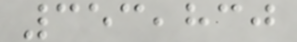353,830
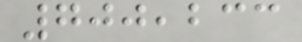700,233
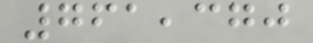761,370
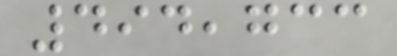494,733
